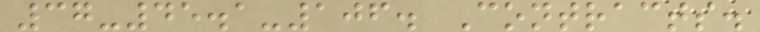37-45.1-106. Contracts.
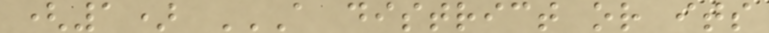(1) A DISTRICT OR ITS
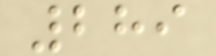289
